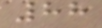88
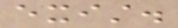exist.
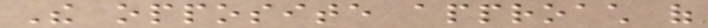The opposite approach of
